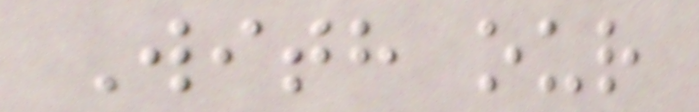With our
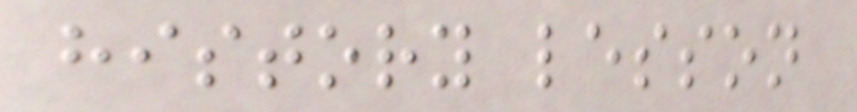history lesson
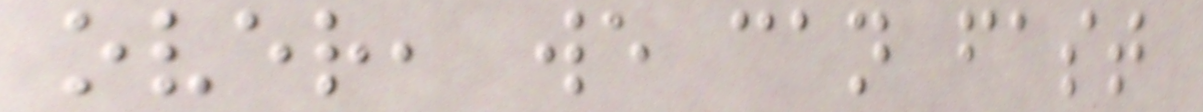over, we can fast
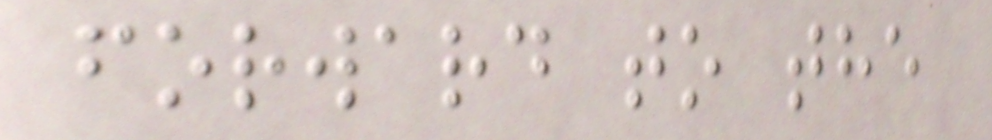forward to the
